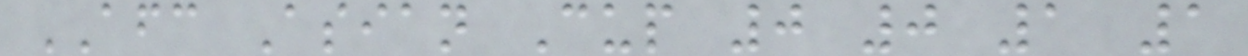AFC Asian Cup 0 0 1 1
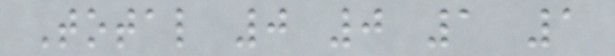Total 0 0 1 1
